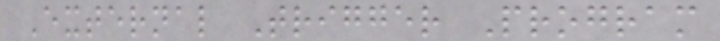External Trigger Program
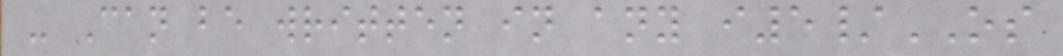- Can be written in any i5/OS
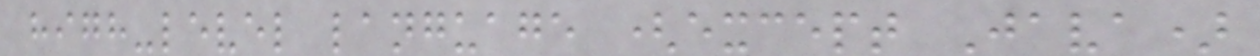high-level language (except Java)
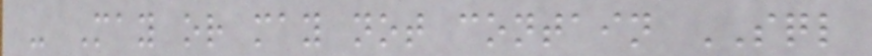- May or may not contain SQL
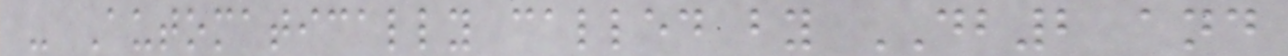- Automatically called by DB2 and
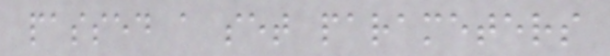passed a set parameters
